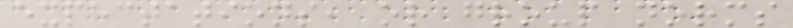expectations, or group norms
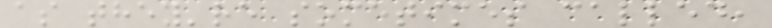as they're sometimes called,
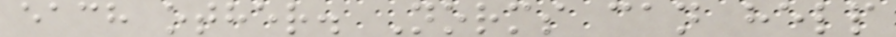each other. Norms can help
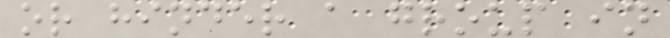or hinder a group in
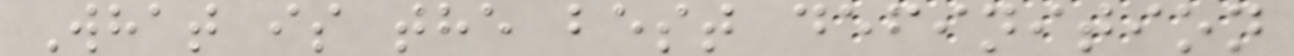What is the best definition
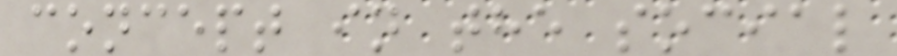concept in the social
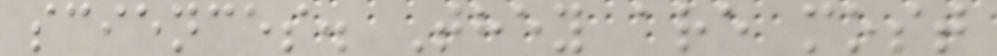sciences. They are most
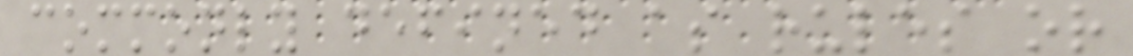commonly defined as rules or
